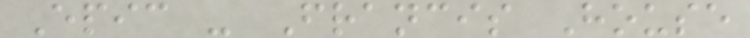Epic - Francis House
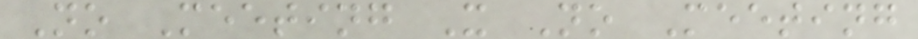No Meeting X No Meeting
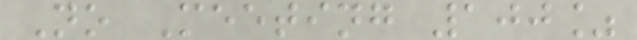No Meeting 100%
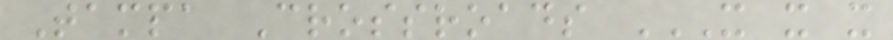Tampa Crossroads X X X
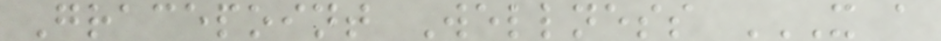Gracepoint Wellness X A
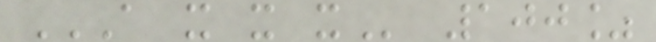A X X X 100%
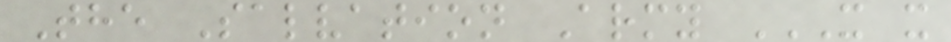The Salvation Army X X
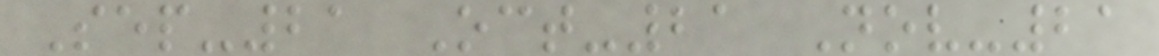Sep-21 Oct-21 Nov-21
